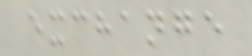exchange
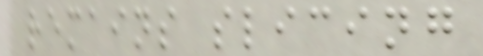remains slicing
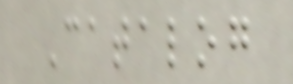Catalog
